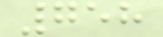758
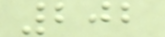202
